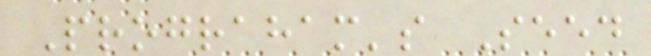Prograham's Seed
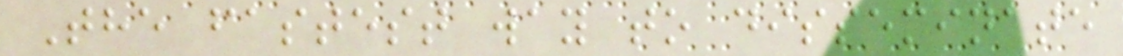The fastest way to disseminate
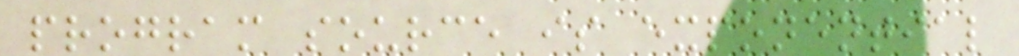program source is exponential
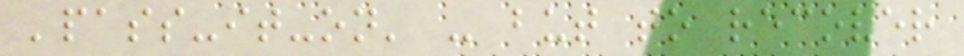'pass-it-on' - but to recover
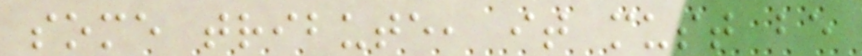some tribute, it must be
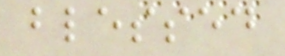blessed
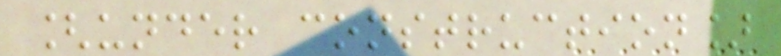[under construction]
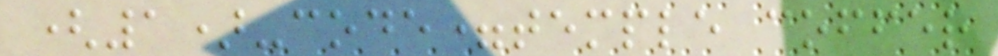(1)-code=temple coffer
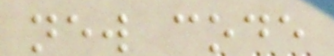new code
